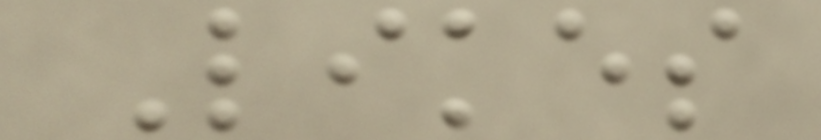Likes
